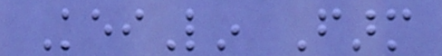KeiLin Farm
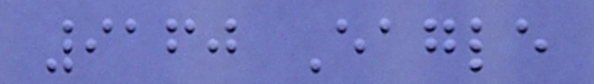9160 Eagle
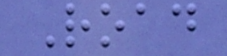Road
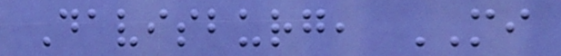Davisburg, MI
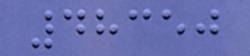48350
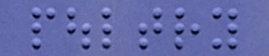poultry
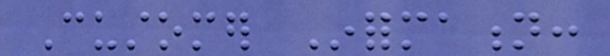Customer Information:
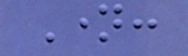Name:
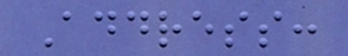Address:
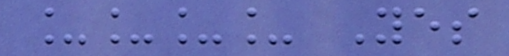____ Yes
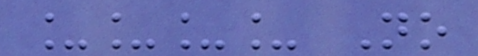____ No
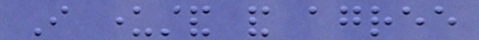I understand and agree
